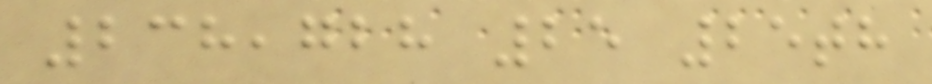238,728 25 25th
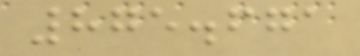875.671
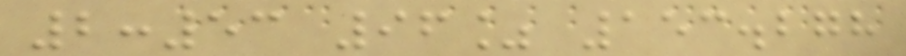2:53 96% 153.278
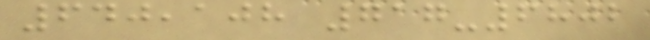640,108 717-6802
